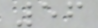56
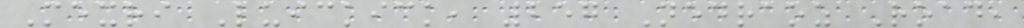Mexri Luickick, 257 Nedraoz Road,
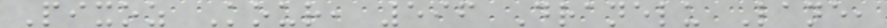Pixoz Kour, 596 Dranelu Lane,
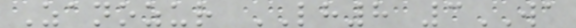Zanozur LH8 3WA
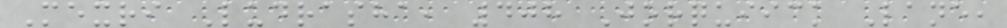Mexri Ludrasha, 408 Jorquiick Lane,
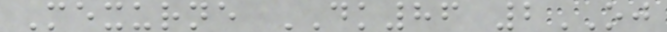Mexurne DK86 2OJ
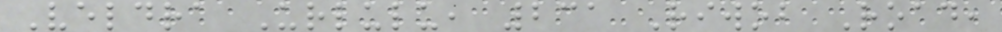Veldra Urlulu, 231 Riwob Road,
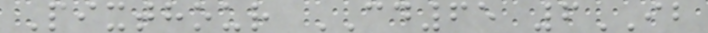Pixthour CD65 6IB
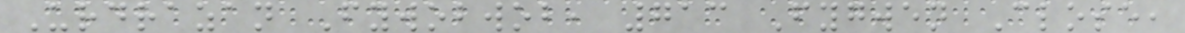Urdrazan Fywobwob, 713 Fygwen Close,
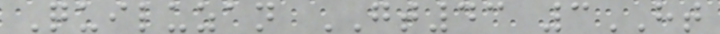Quiluzan GT43 3HT
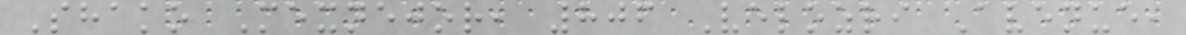Shako Mexnejor, 806 Velozri Avenue,
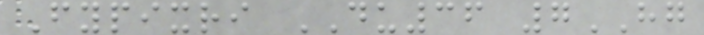Fypixri DU36 7HG
